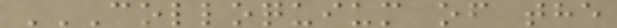COLLOQUIUM OF THE
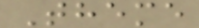Theme
